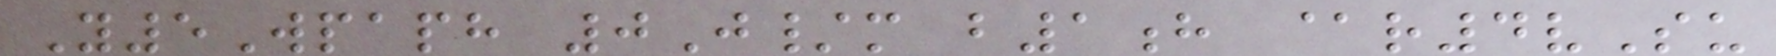Y5Wpaph 0J/m b1h @r4vSu
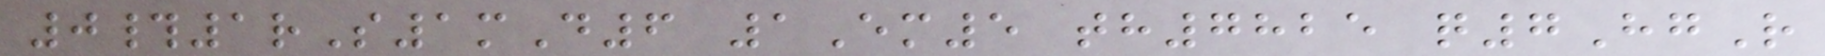0#1rS1mD6 1Em5 th7825 q7HgR
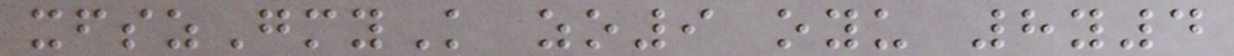xfszGmyK zo9 oyu 8y4
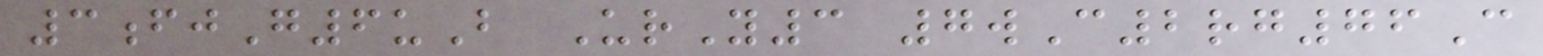3fjG6uB UrY3 7wC2rg76C
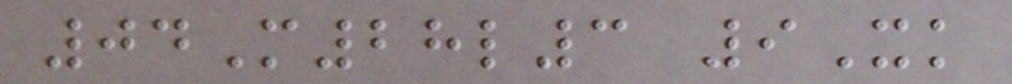04M28l3 9Xk
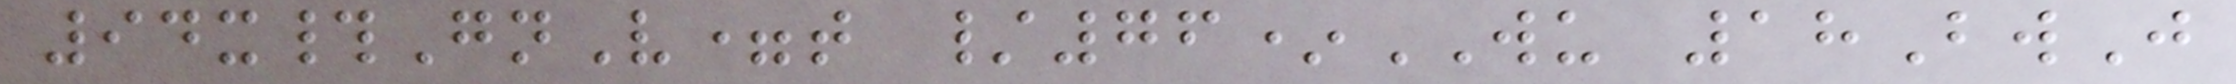94x#GnV=t /76*WU 18BwJ
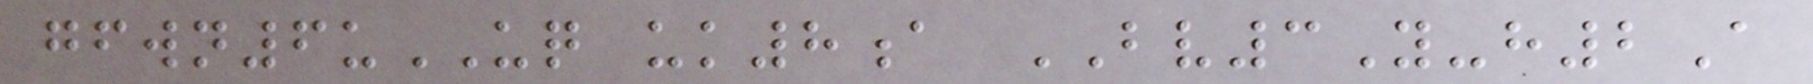gfwn6uUQ uk8a BV3Y-h2A
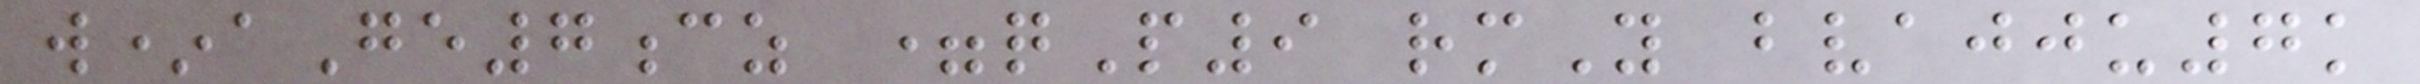w*aGe7cz =qP9 rmY bvajju7k
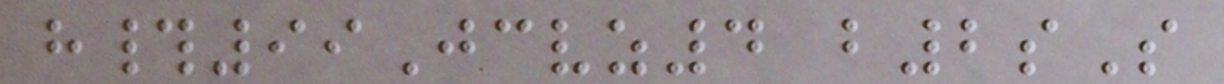h#99Jcvz4 b2sS
